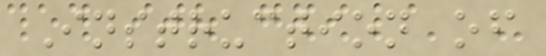Instruction of
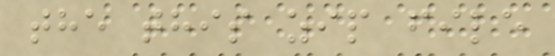the this zip file
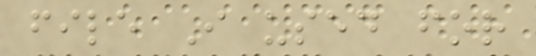file I used for
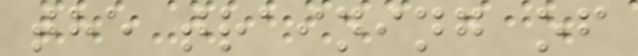the training of
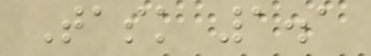Task 1.1
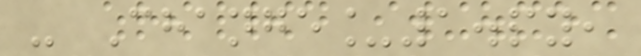- Change_1.py,
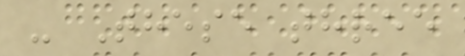- These three
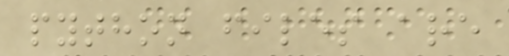python files are
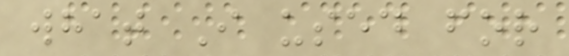what I used for
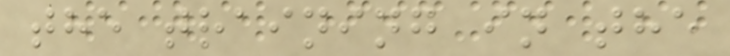the training in the
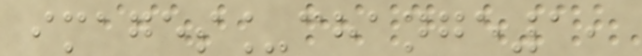images_change1,
